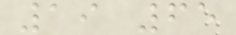19 65
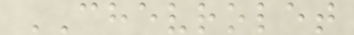CHEVROLET
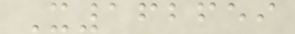X162659
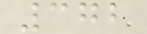372
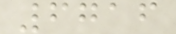6716
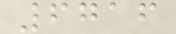6716
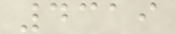4319
